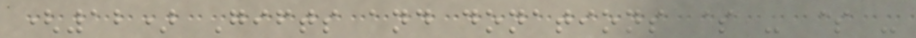(12) Gifts and donations $ - $ -
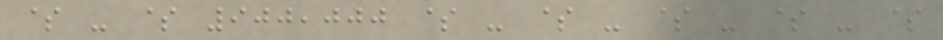$ - $ 900,000 $ - $ - $ - $ - $
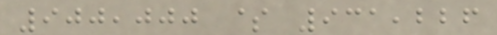900,000 $ 931,226
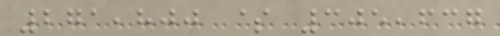271,800 $ 305,637
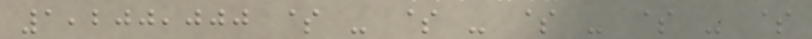1,200,000 $ - $ - $ - $ - $
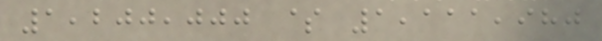1,200,000 $ 1,111,980
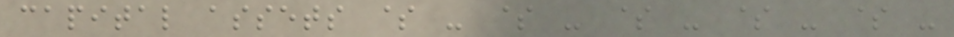capital assets $ - $ - $ - $ - $ -
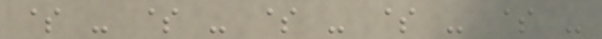$ - $ - $ - $ - $ -
